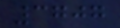3707
